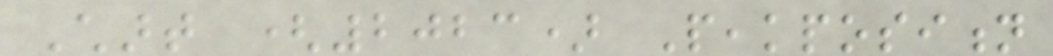Chart (2023) Peakposition
